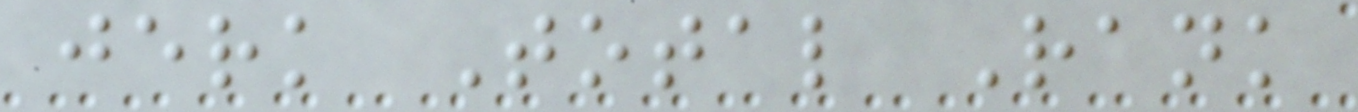jerk Total Rank
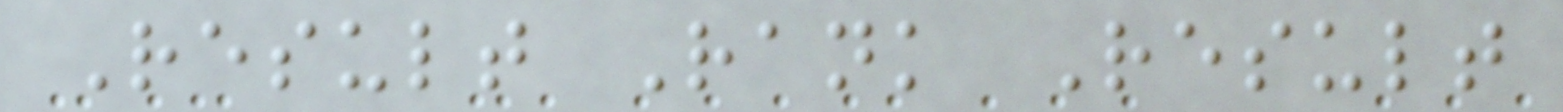Result Rank Result
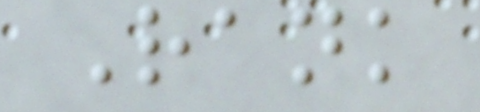Rank
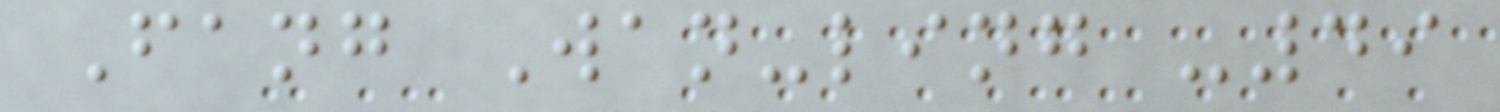Fang Wan-ling -49
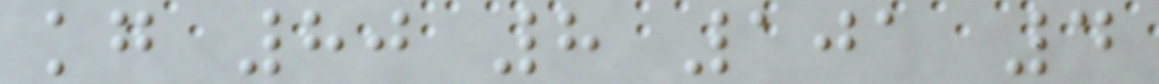kg 80 8 101 4
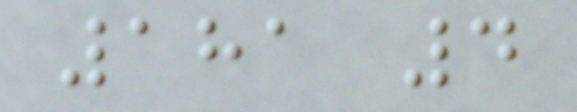181 4
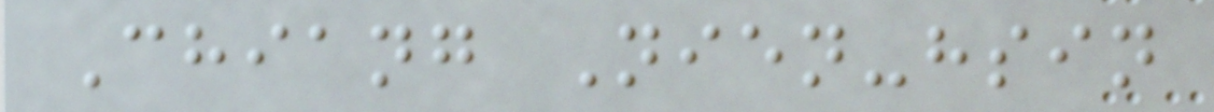Chiang Nien-hsin
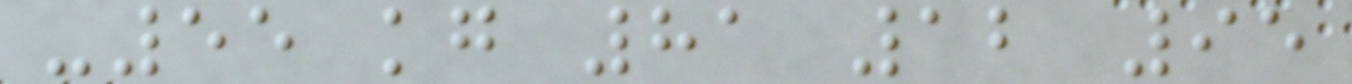-55 kg 81 12 95
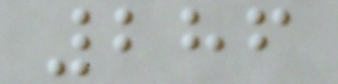286
